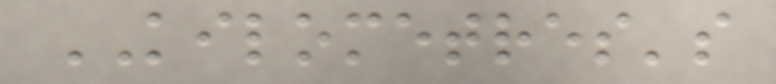KILOMETRES's
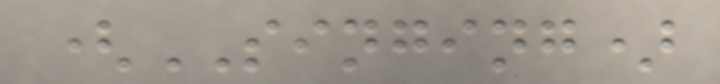(SINGING)
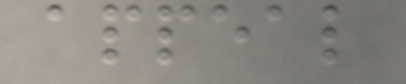appeal
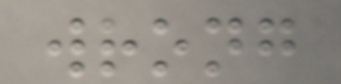wrong
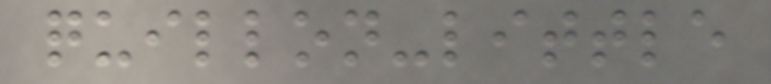quillon-little
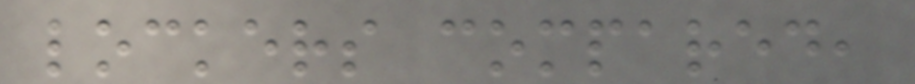lockers compared,
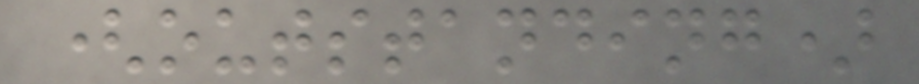(outstanding)
